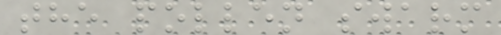the pollen swarm
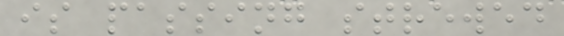is passing strewed
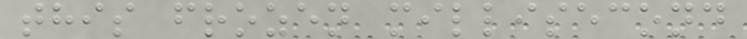this frozen millisecond
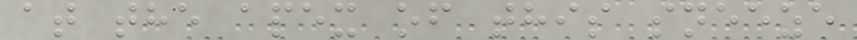at the apex of this sneeze
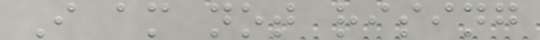I am not rising
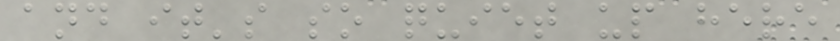and it's so quiet up here
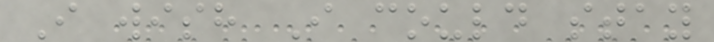I wish I could stay
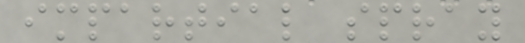impartial spray
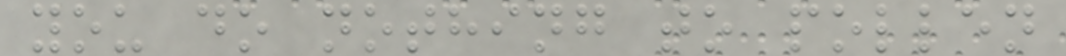you do nothing to pollen
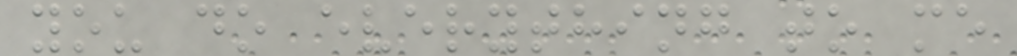you do everything to me
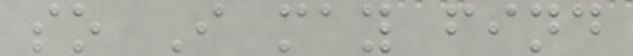so I may find
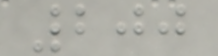200
